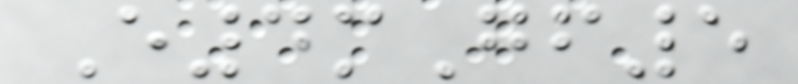E4mGf5
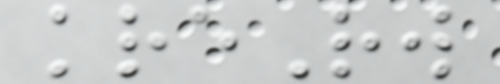kreRw
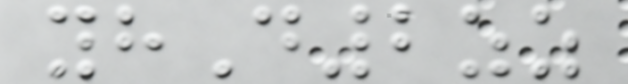yhD2zz
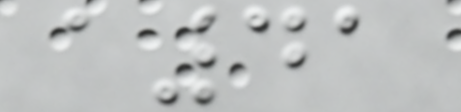a41
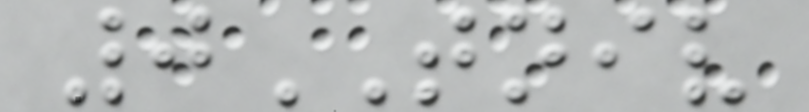0TNIV
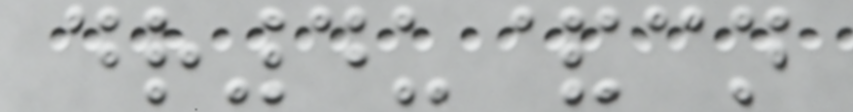dr4u&cn
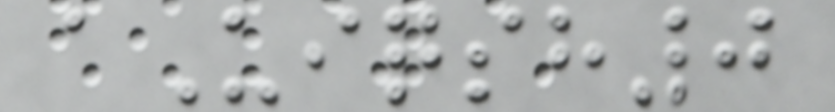aUiqsh0
